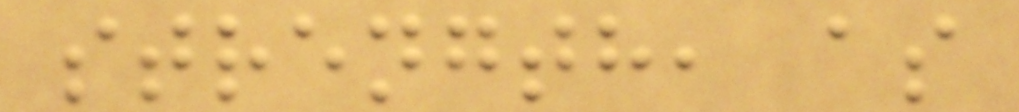strength, as
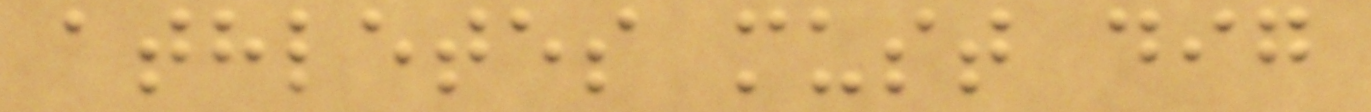athletes must dig
